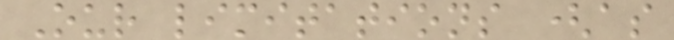Our limitations (as
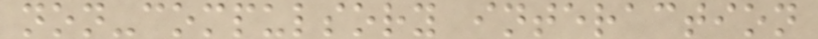non-compulsory interaction
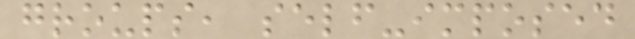groups, self-imposed
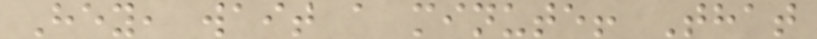Hey, wait a minute! That
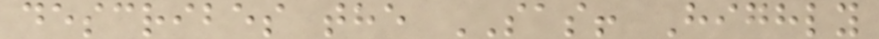describes the SAS! Highly
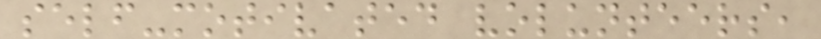self-motivated volunteers,
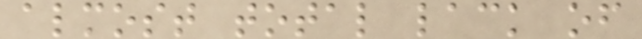almost total lack of
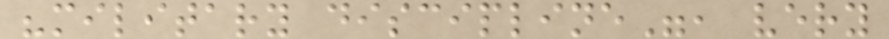"military discipline", very
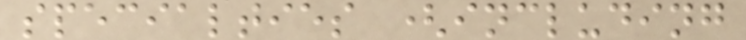specialties (including
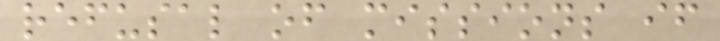refusal of missions if
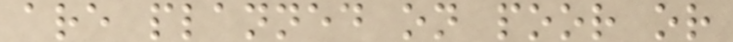are planned on poor or
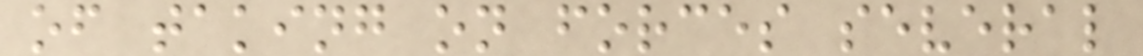of taking on forces several
